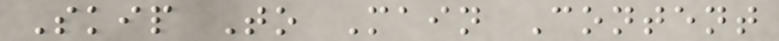Skip To Main Content
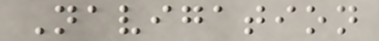Navigation
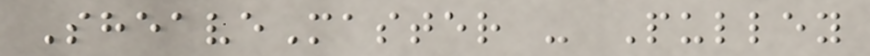SheaveMaster - Pulley
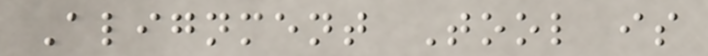Alignment Tool is
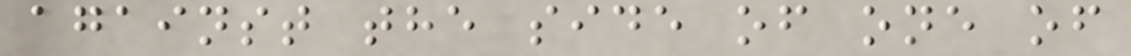against the side of one of
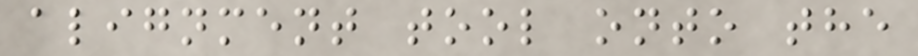alignment tool onto the
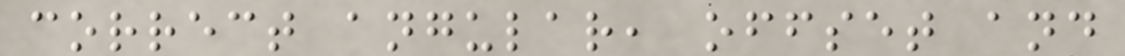correct angular, offset and
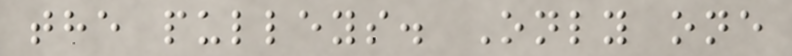the pulleys. Only one
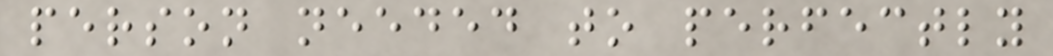person needed to perfectly
